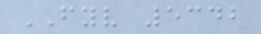FYV 5342
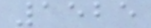1525
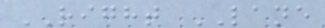RIGHT LANE
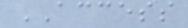ACCESS
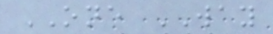ONE WAY
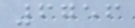6756
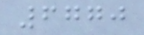6770
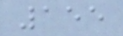155
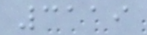3119
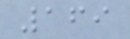169
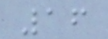16
